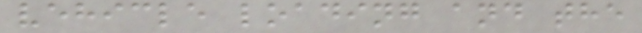vehicle loading and the
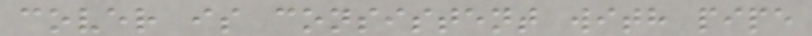cover is consistent with pipe
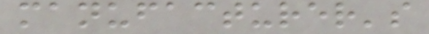manufacturer's
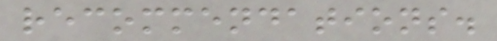recommendations.
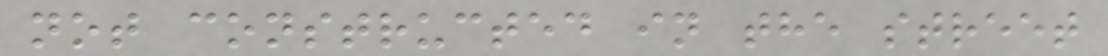not constructed in the street
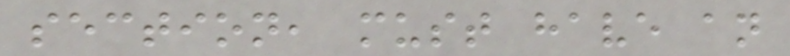section, must have an
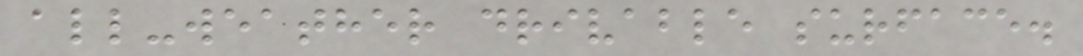all-weather drivable surface.
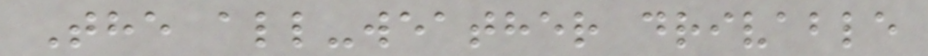The all-weather drivable
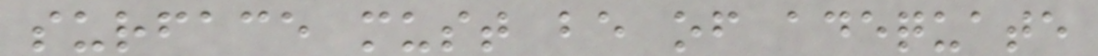surface must be of adequate
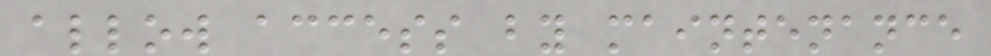allow access by maintenance
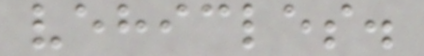vehicles.
